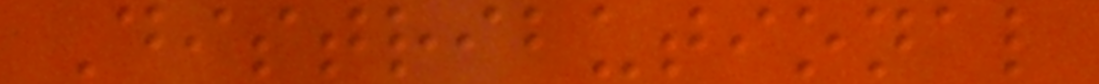Distributional
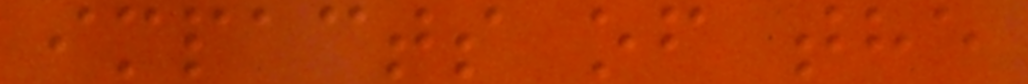impacts of the
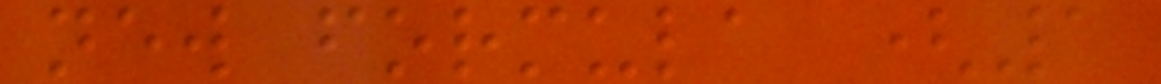new formula (1
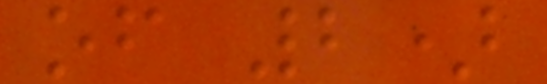of 2)
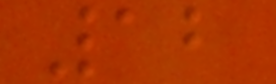12
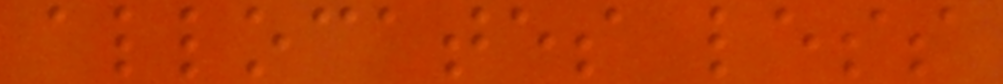allocates less
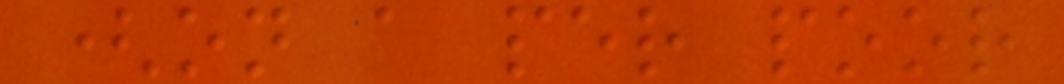(on a per poor
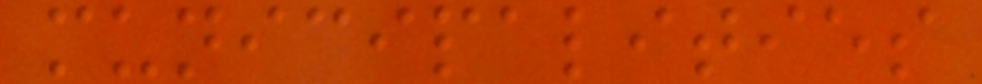municipalities
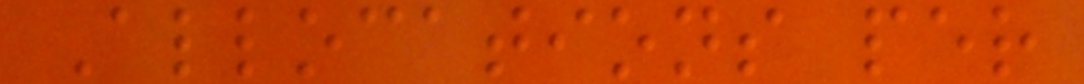Allocations per
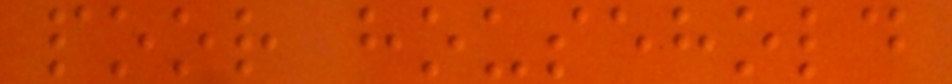poor household
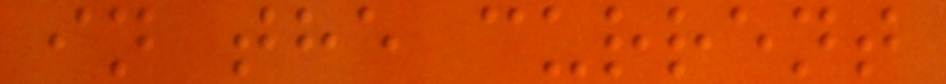in the current
